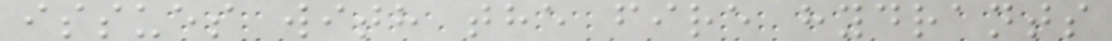issues with the fire hydrants
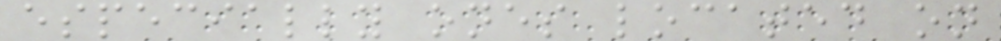especially ones located on
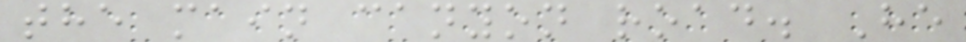the main canyon road. He
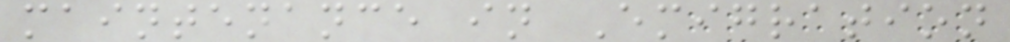maintenance in Emigration
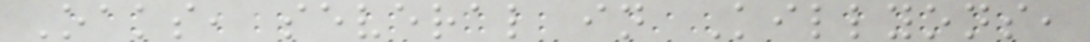Oaks, several in Killyons,
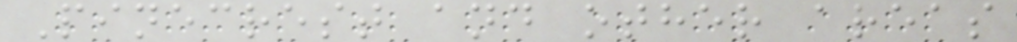Pinecrest and other areas
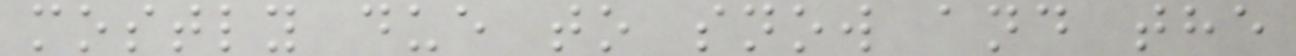mostly due to snow and the
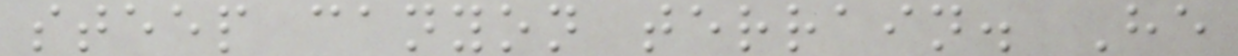steep canyon terrain. He
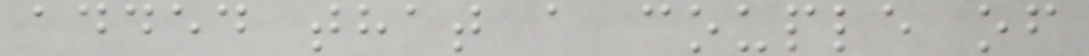added that a couple of
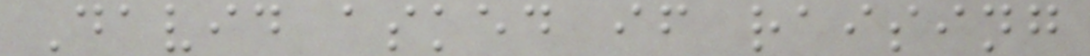David asked if raising
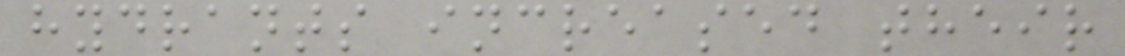hydrants increased their
